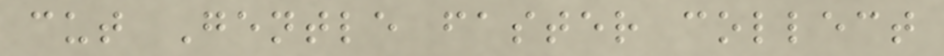cut Gentle faster collect
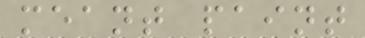meant paint
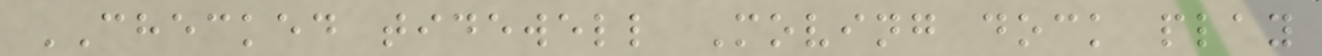CHECKED tidewell Moving dock play
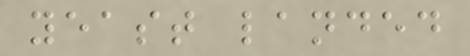yeast landed
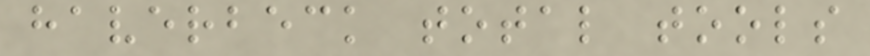haverbeck total tools
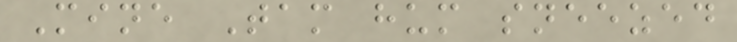Mine Tam hum sneezed
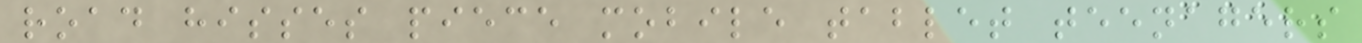road hisses piece mobile tablet teenagers
